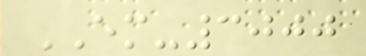EM-3000
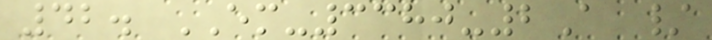42. EM-3380-2A /
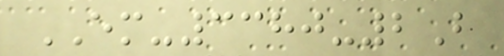EM-3380-2B
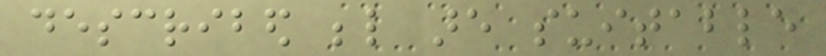described below are suitable
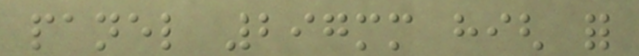panel 297mm high for
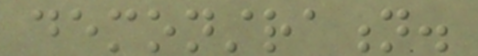demonstration.
